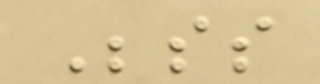Besides
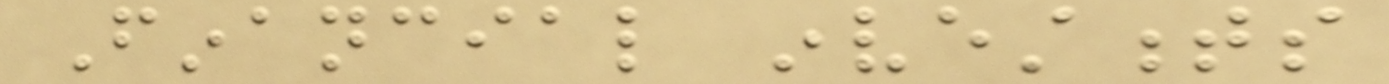Financial investments
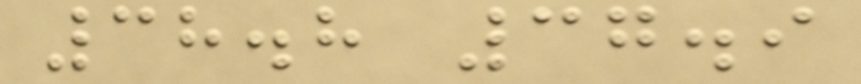38.8 37.9
